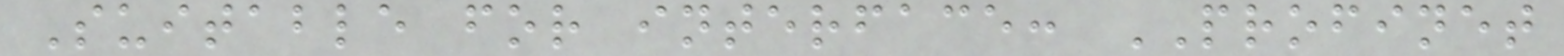Suitable for interface: PROFINET
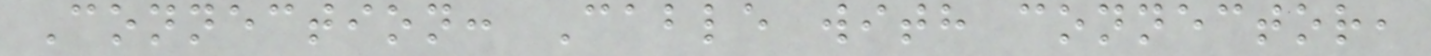Connection: Cable with connector,
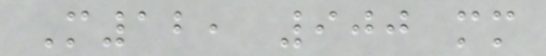M12, 900 mm
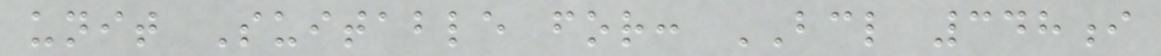unit Suitable for: BCL 348i
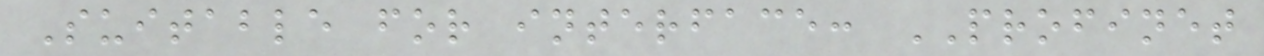Suitable for interface: PROFINET
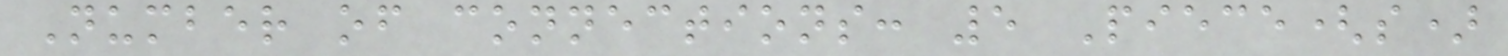Number of connections: 5 Piece(s)
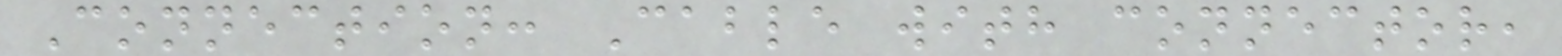Connection: Cable with connector,
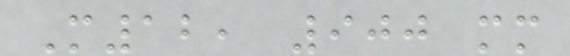M12, 900 mm
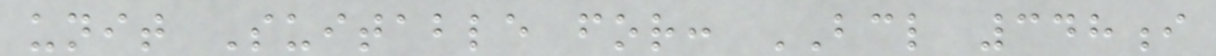unit Suitable for: BCL 348i
